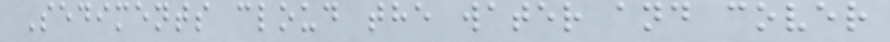Sediments cloud the water and cover
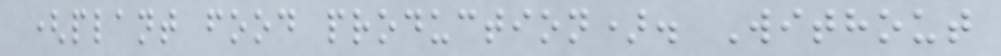(plant food production). Without
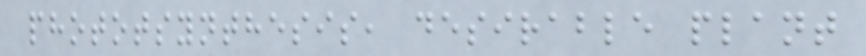phototsynthesis, desirable plant
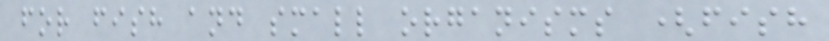for fish and small organisms (fish
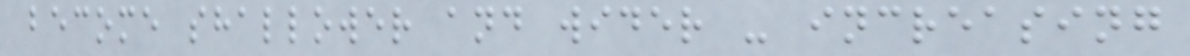become shallower and wider - increasing
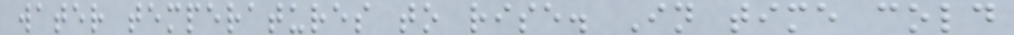water temperatures to rise. In time cold
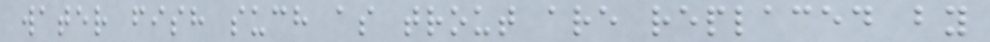water fish such as trout are replaced by
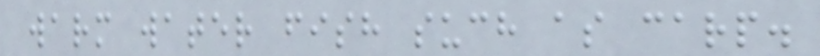warm water fish such as carp.
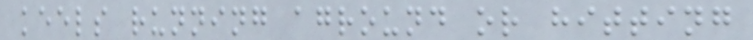keels running aground or hitting
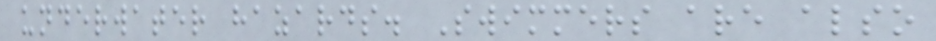underwater hazards. Swimmers are also
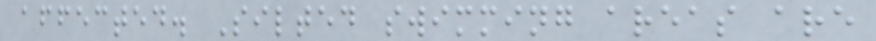affected. Silted swimming areas are
